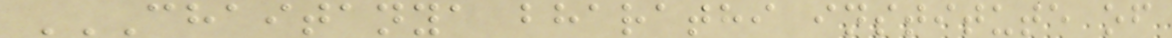CHAITANYA BHARATHI INSTITUTE OF
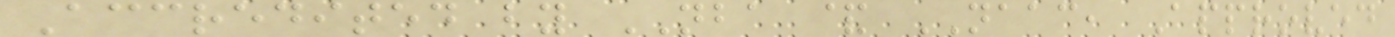Accredited by NBA & NAAC, Approved
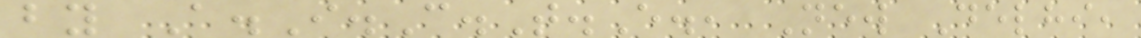by A.I.C.T.E., New Delhi,
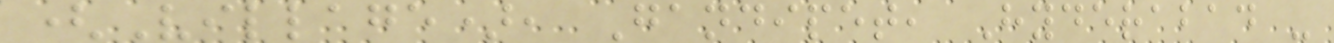(Village), Gandipet, Hyderabad -
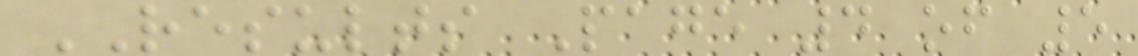RESULTS Page 4 of 5
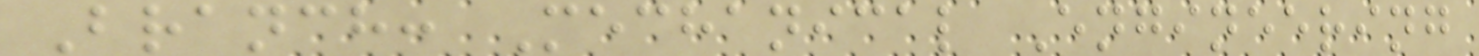Branch: Mechanical Engineering
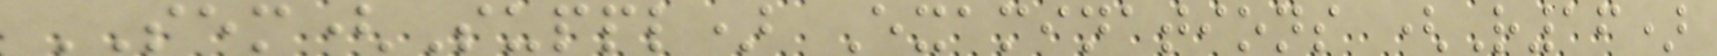SEM(Suppl) Examinations (R16)
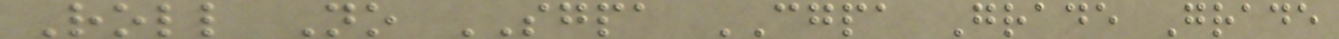Roll No SGPA CGPA Grade Grade
